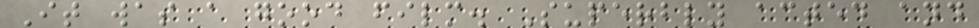It was a good film. Superbly acted and
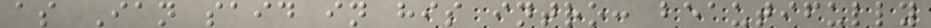as Ian said in his intro: beautifully
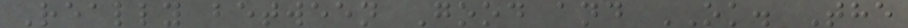Really between Good and OK. The
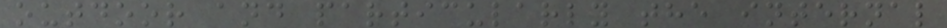outdoor and particularly the internal
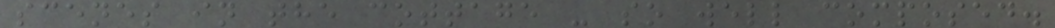scenes in the cottage - so well composed.
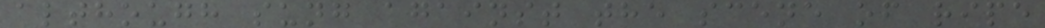although sung against the scene of ripe
